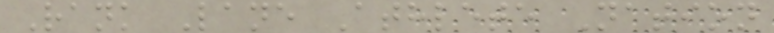Rank Lane Athlete Nation
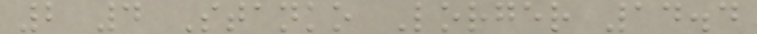2 4 Stanko Lorger 14.4
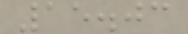15.03
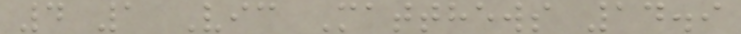4 1 Vic Matthews 14.9
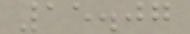15.07
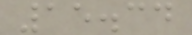15.34
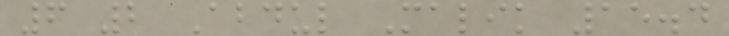6 2 Abdul Malik 15.4
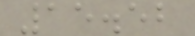15.52
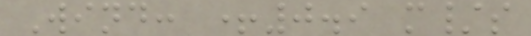Wind: +0.9 m/s
